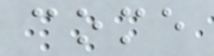come
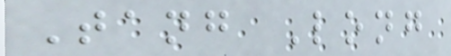Tang Long
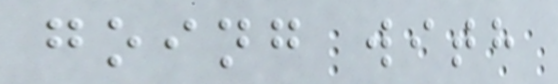going with
